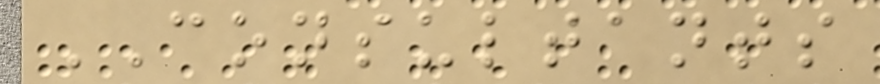CONSULTANTS
